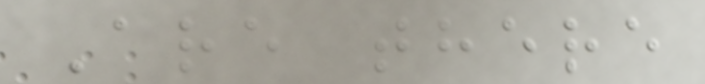Are there
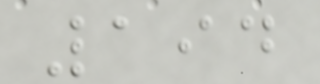194
